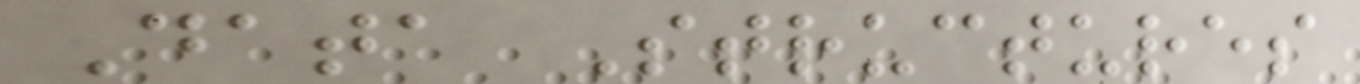Data Structures
